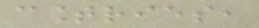countries,
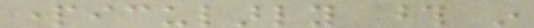particularly those in
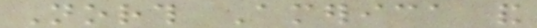North America and
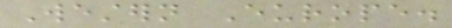Western Europe.
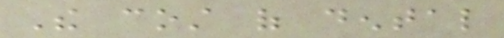The cost of dental
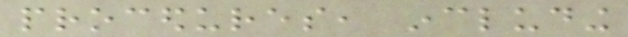procedures, including
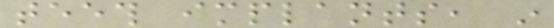teeth implants, in
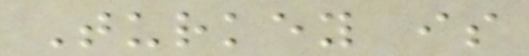Turkey is
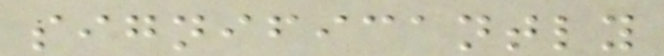significantly
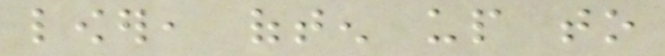lower, often up to
